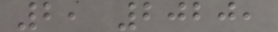2, 2020,
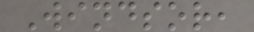Windsor,
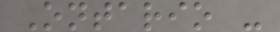Ontario -
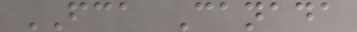FCA Canada
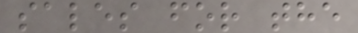sales for the
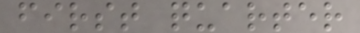first quarter
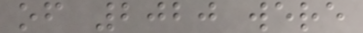of 2020 were
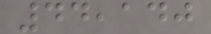44,140
